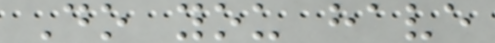Do you have
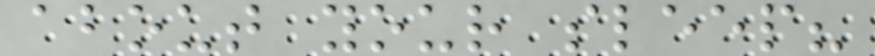about your sleep?
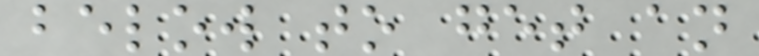below to get an
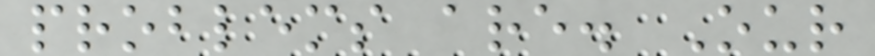problems are. Our
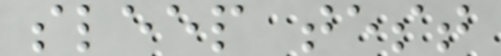sleep test
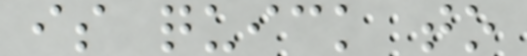is quick to
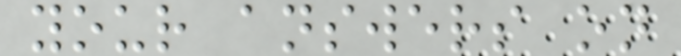your answers on
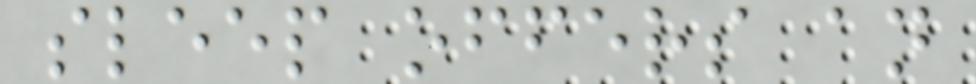sleep offers an
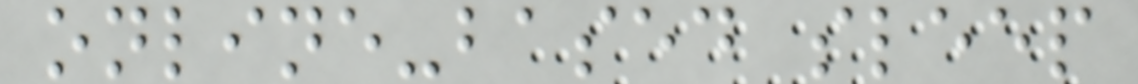online-based sleep
